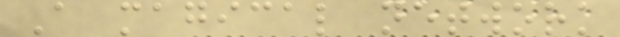A magical network
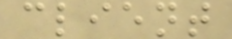client
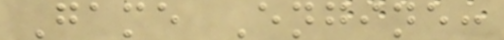Game Engine:
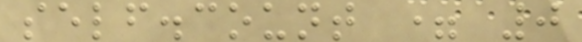self.count = 0
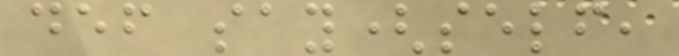def say(self,
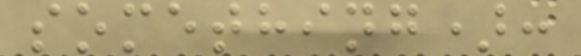something):
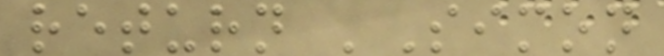return 'Simon
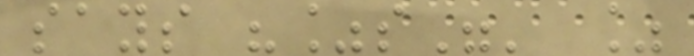says "%s"' %
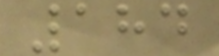184
